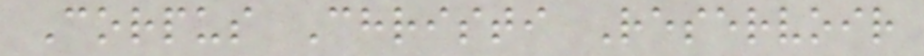Corpus Christi Reservoir
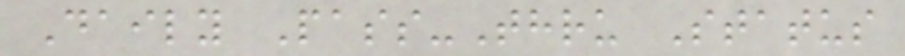Daily Pass-Thru Status
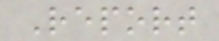Report
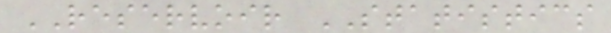RESERVOIR STATISTICS
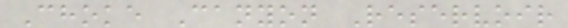Choke Canyon Reservoir
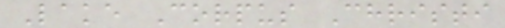Lake Corpus Christi
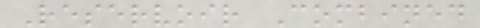Reservoir Combined
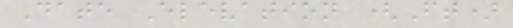Date Elevation (Ft)
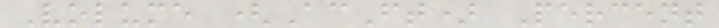Volume (AcFt) Percent
